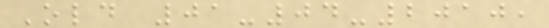Old 01-04-2010,
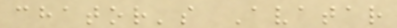chator's Avatar
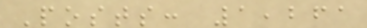Posts: 1,261
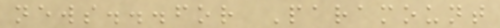news...for Paramount
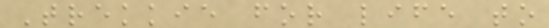Trekkie for life to
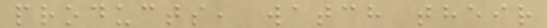products, watch their
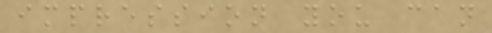impression you can
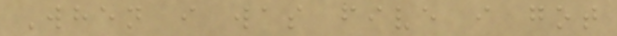When i was five i got
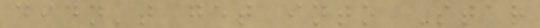didn't get into Star
